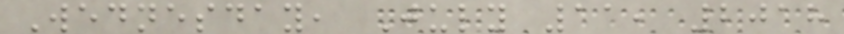Wednesday, July 11, 2018
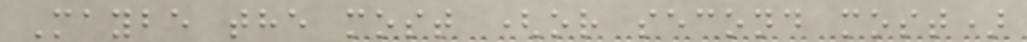Maybe the most (or second most)
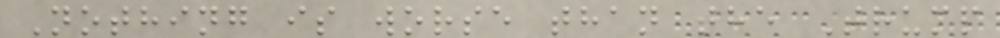Nothing is worse than the Trump
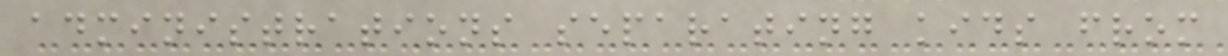administrations separating kids from
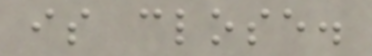is close.
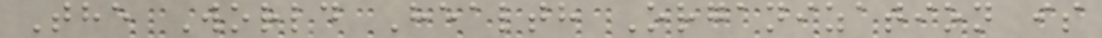The World Health Organization is
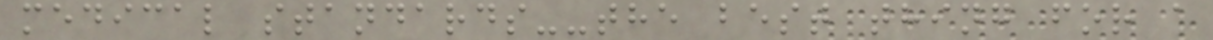medical standards--the best thing for a
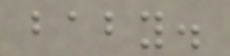baby.
